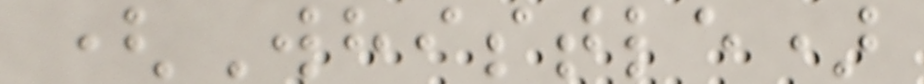(Whistle)
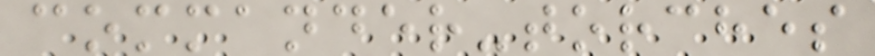commander-torches
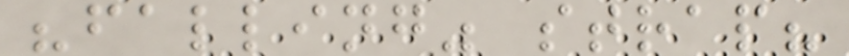"falling" strap?
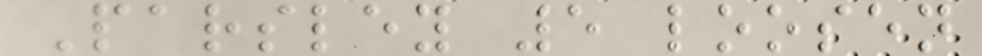Parsley 5 loosen
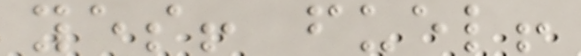yes! fuel!
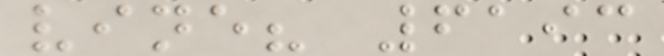vine? 6193
